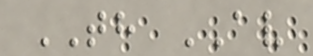TH AV
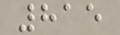815
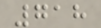718
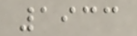1933
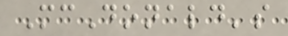McDonald's
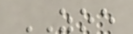ZOE
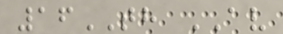16TH AV
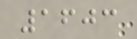1603
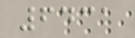6431
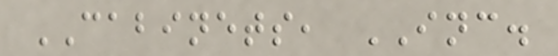CABINETS, INC.
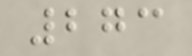273
